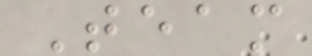Team
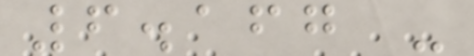6.167 -
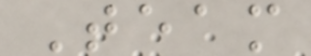Team
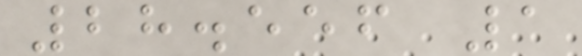28.556 1
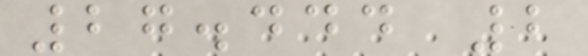27.444 2
